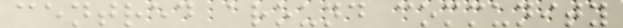centred around community
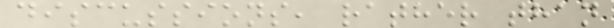discussions, rather than
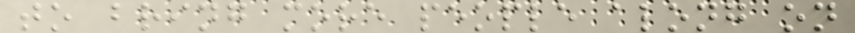to bring more people along on
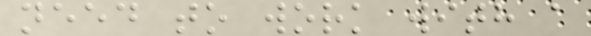need to work with a
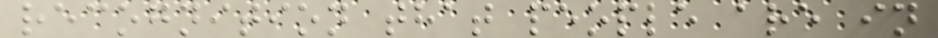recognition that people are in
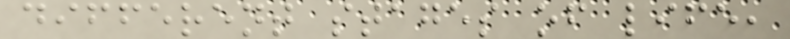different stages of life,
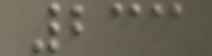233
